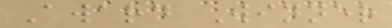Award Winner
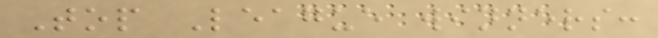Top League winners:
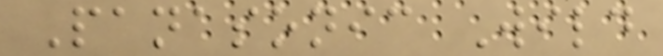Panasonic Wild
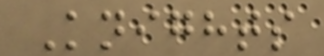Knights
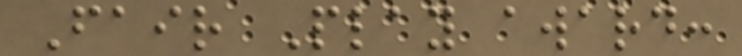Fair Play award:
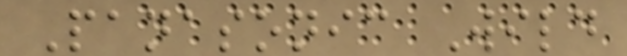Panasonic Wild
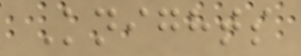Knights
